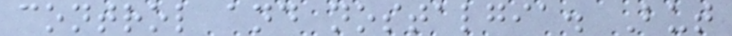control and nostalgia. But
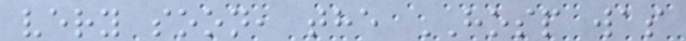very soon, the HOSP was
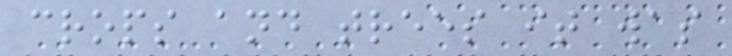crops and trees it was
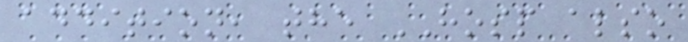addition, the HOSP also
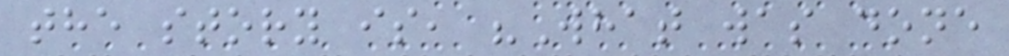the story is, "What was done
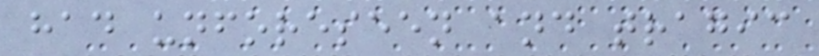had unforeseen and tragic
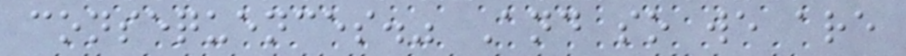consequences." And so we are
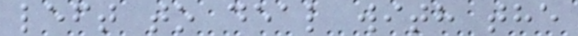left to deal with the
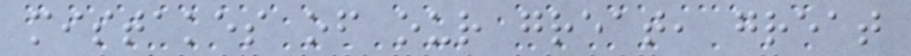mistakes of our great, great
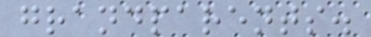grandparents.
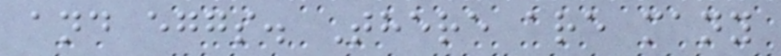and eggs. There are many
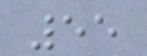55
